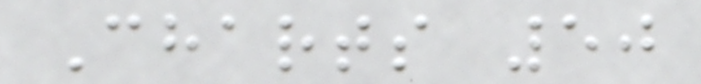Charts 50
